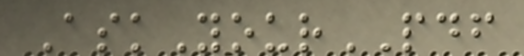AskYourPDF
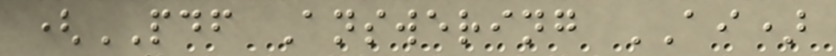(PDF Answering AI)
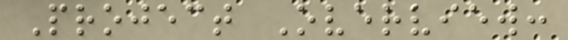Project Overview:
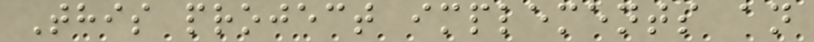This project implements an
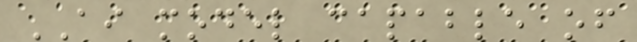AI model capable of
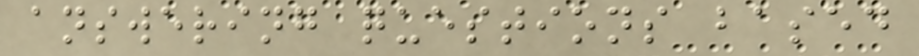answering questions based
